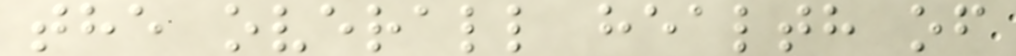the overall health of
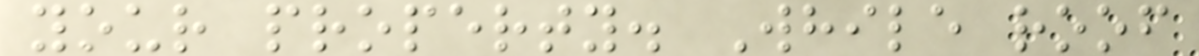your property. While roof
